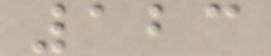123
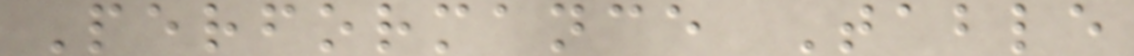Performance Table
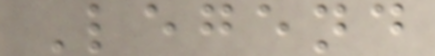Legend
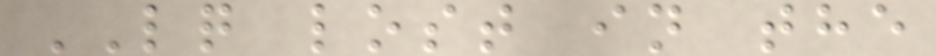LQ lost in the
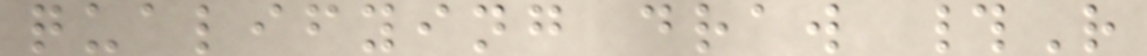qualifying draw #R
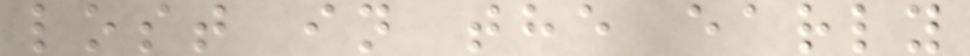lost in the early
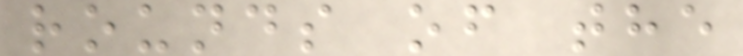rounds of the
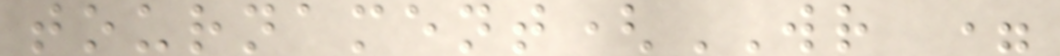tournament(WR =
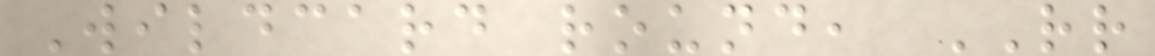Wildcard round, RR
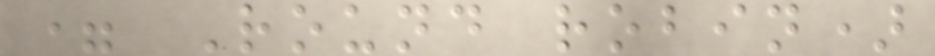= Round robin)
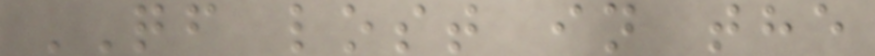QF lost in the
